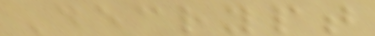Decrypt
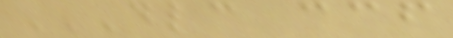DLC CCF
